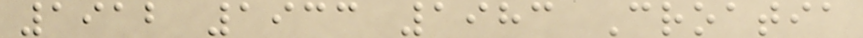1912 1933 1983 Croatia
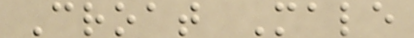Croat Male
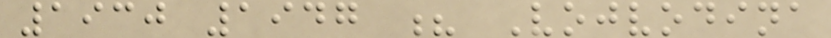1930 1947 ? Vojvodina
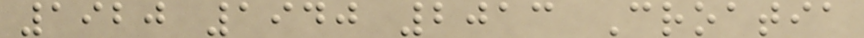1920 1940 2013 Croatia
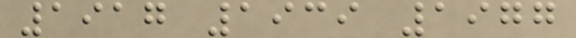1917 1939 1977
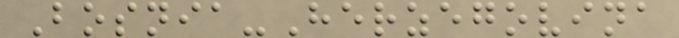Bosnia-Herzegovina
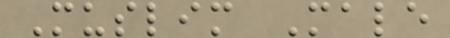Muslim Male
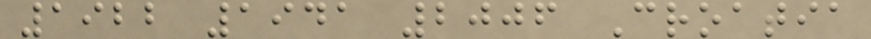1922 1941 2006 Croatia
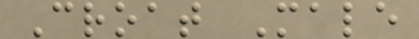Croat Male
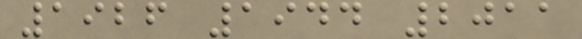1926 1944 2011
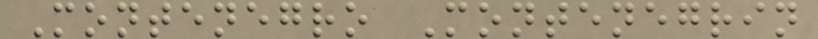Montenegro Montenegrin
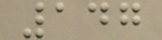147
